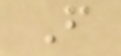F
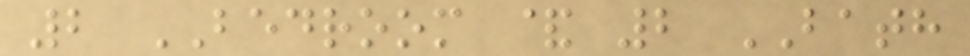2 BEDROOM & 2 BATH
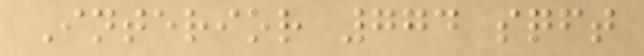Interior 774 sqft
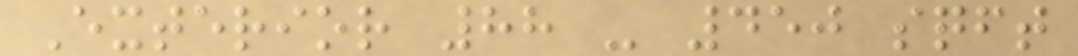Exterior 88 - 450 sqft
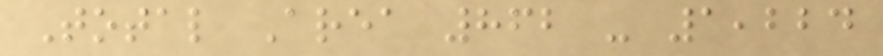Total Area 862 - 1,224
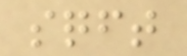sqft
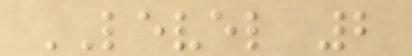LEVEL 2
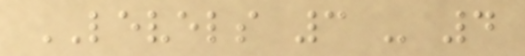LEVELS 3 - 4
